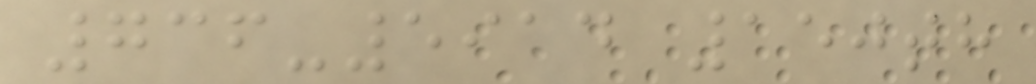736-5914 150th
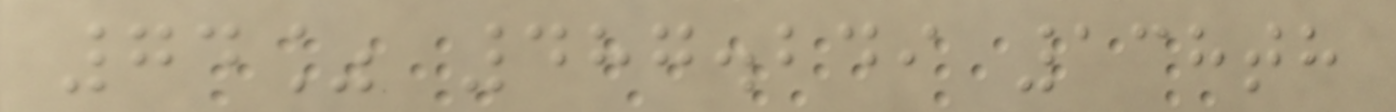74% 487.249 138th
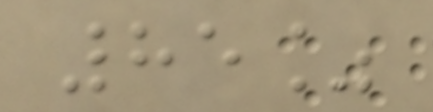85%
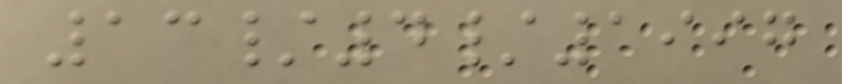13/4/1997
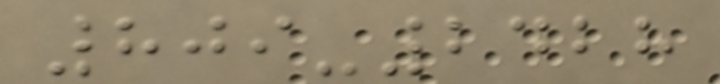809-2428
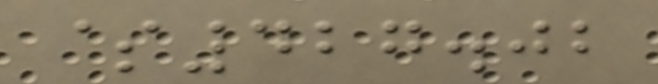$427.02
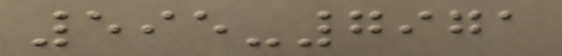595-7971
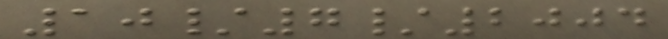10/7/2004
